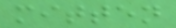mitten
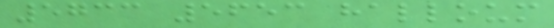5733 5653 halloum
